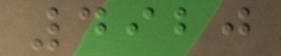4920
